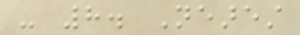- 8. Nearest
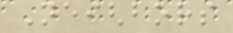Neighbors
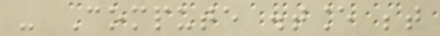- Compute distance between
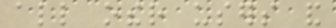all other users and
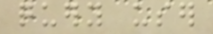query user
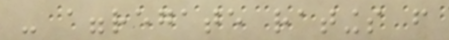- aggregate ratings from
